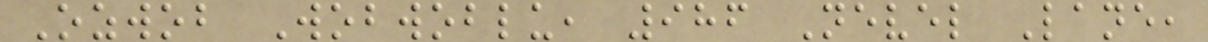Ozwob Wobwoblu, 986 Nevel Lane,
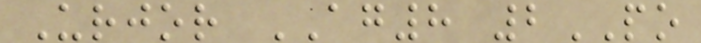Urjor AG8 2PO
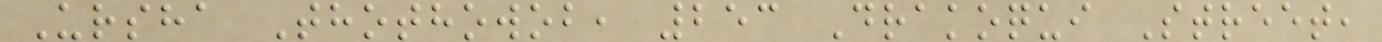Ursha Thothowob, 253 Drakoqui Street,
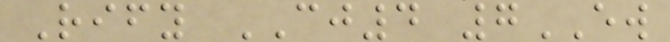Rify CJ4 7EW
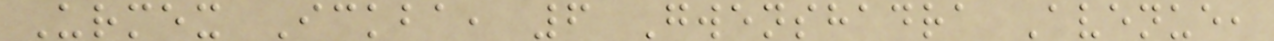Urmex Ickba, 6 Gwenshadra Avenue,
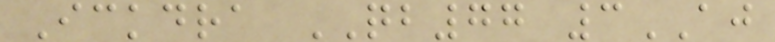Ickdra QB77 3AJ
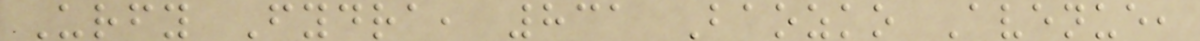Urfy Fydra, 831 Baozko Avenue,
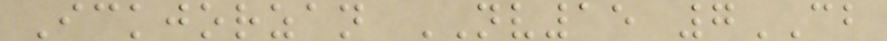Ickjorzan NV15 7CB
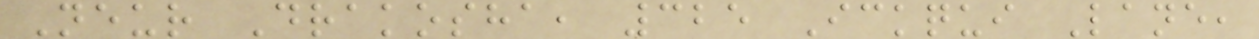Neur Drakosha, 325 Ickqui Lane,
